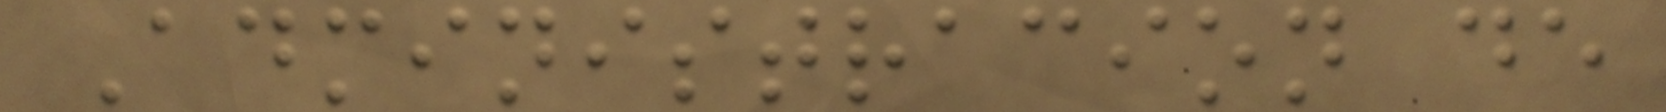Administracion de
